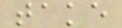take
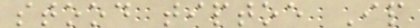stood tiptoe Ip
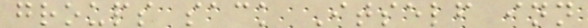groups sack Itself inn
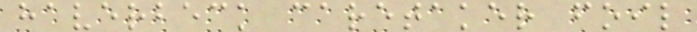haverbeck caretaker foil
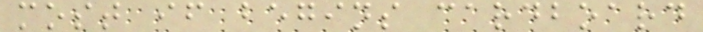most if begins cardboard
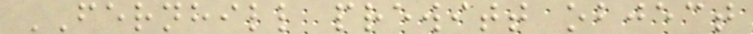FERNHILL prewitt object
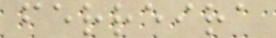ferreira
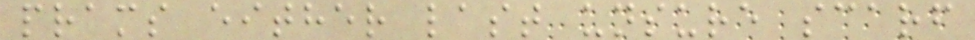prams either last unsure scarf
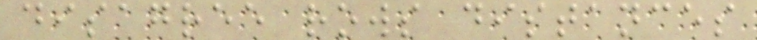disagree rows distances
